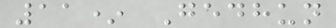11* Gedhun
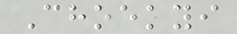Choekyi
